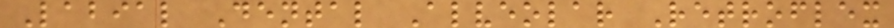Labial Dental Alveolar Retroflex
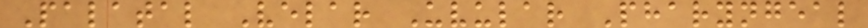Palatal Velar Uvular Pharyngeal
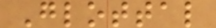Glottal
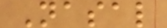Nasal
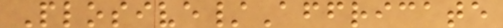Plosive/Affricate
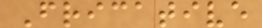Fricative
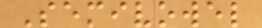Semivowel
